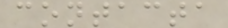contacta
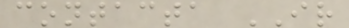contacta IR
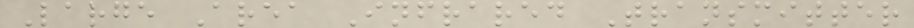Large Area Infrared Transmitter
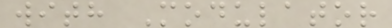with Modulator
